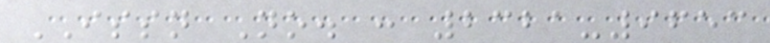ISSN No. : 2321-9653
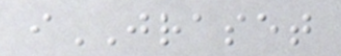iJRASET
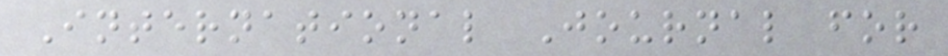International Journal for
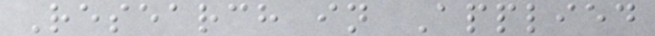Research in Applied
